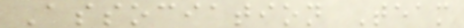Association Team
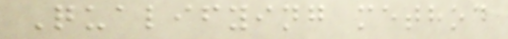Qualifying method
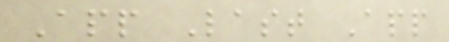App Last App
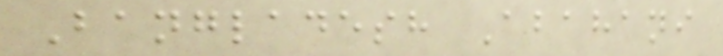Bangladesh Abahani
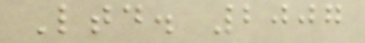Ltd. 2007
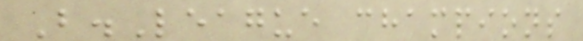B.League champions
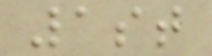1st
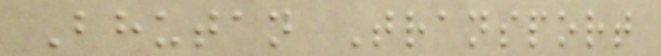Bhutan Transport
